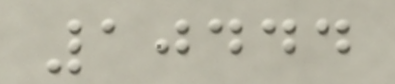10444
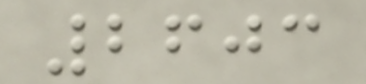2603
